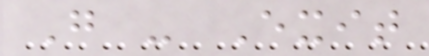G - Exit
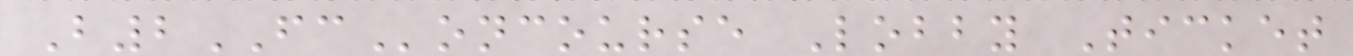B2FConcourse Lobby Ticket
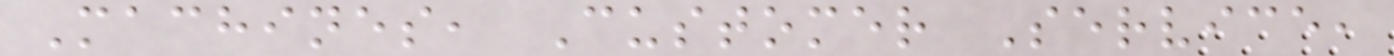Machines, Customer Service,
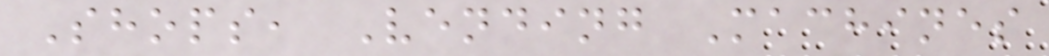Shops, Vending Machines
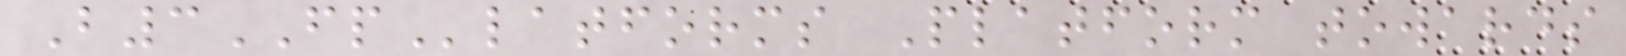B3FPlatforms Platform towards
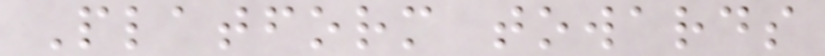Platform towards
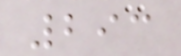293
